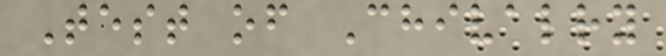Test of Chivalry
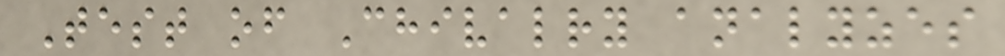Test of Chivalry analyzes
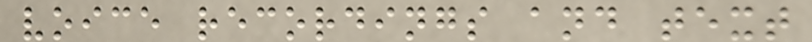voice recordings and text
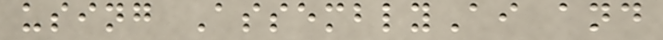using AssemblyAi and
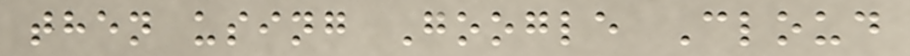then using Google Cloud
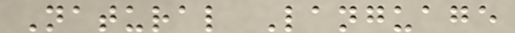Natural Language
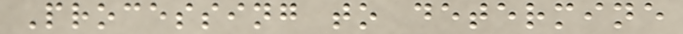Processing to determine
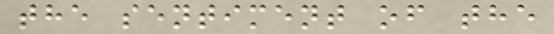the sentiment of the
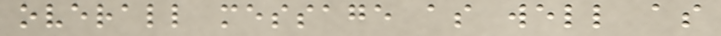overall message as well as
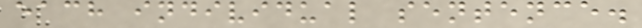each individual sentence.
